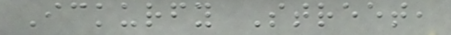Ickurfy Street,
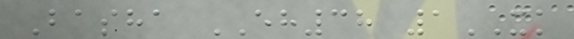Basha EH38 1XK
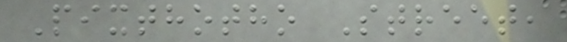Pixthotho Street,
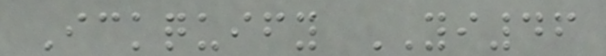Ickquify YI46
